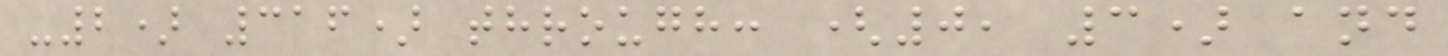-2) 316) through: (0, 3) and
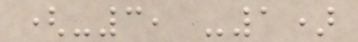(-3, -1)
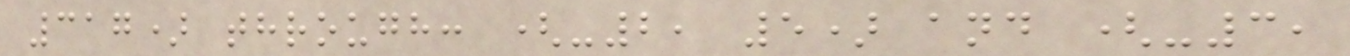317) through: (-2, 5) and (-3,
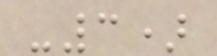-3)
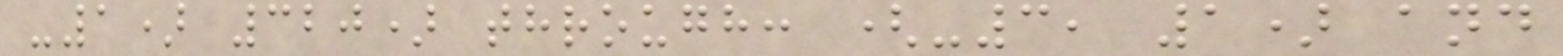-1) 320) through: (-3, 1) and
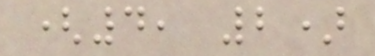(4, 2)
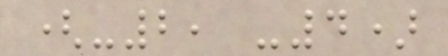(-2, -4)
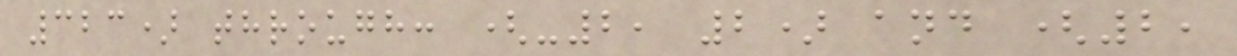323) through: (-2, 2) and (2,
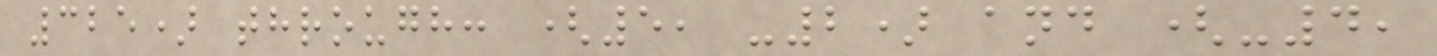325) through: (5, -2) and (-4,
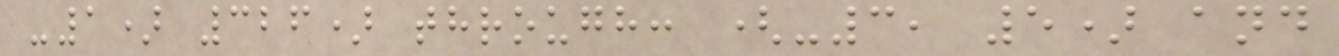-1) 326) through: (-3, 5) and
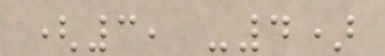(3, -4)
